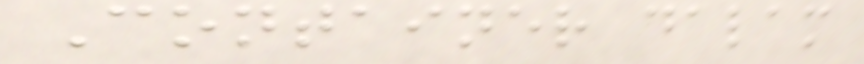Container dalam
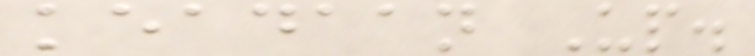keadaan Up.
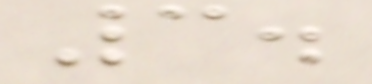3.
